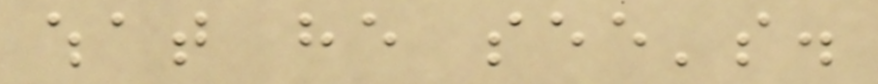what he see's.
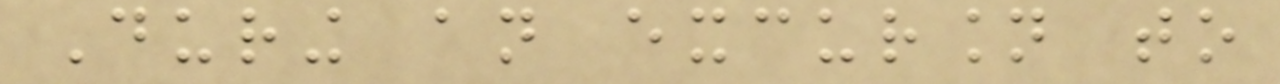During an excursion to
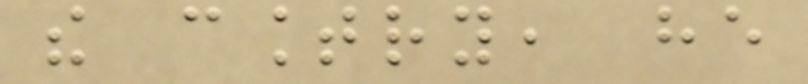the country, he
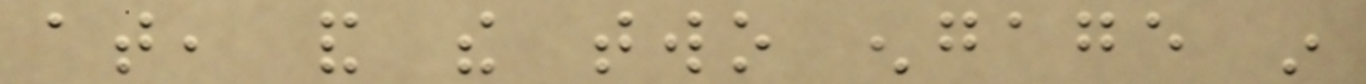at, and the two engage in
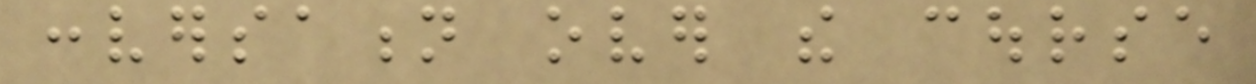conversation over the course
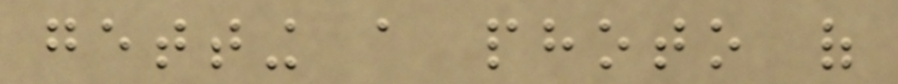getting a photo of
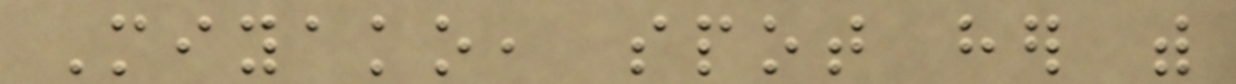Miyako, spot her with
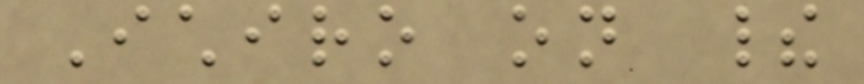Ichiro on their
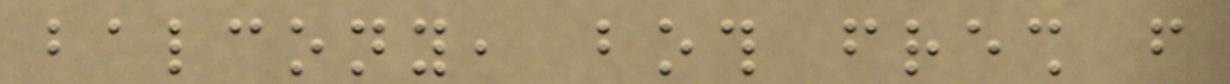balcony, both fresh from
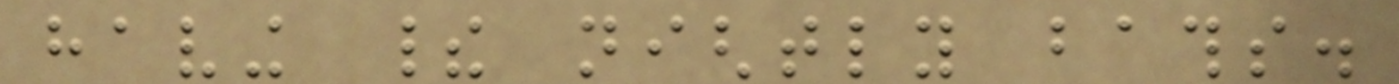having their nightly baths.
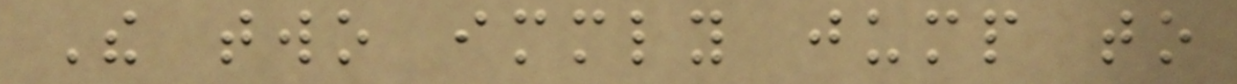The two immediately jump to
